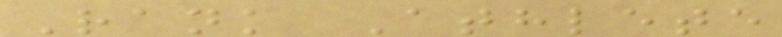Rank Athlete
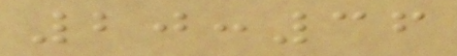20:36
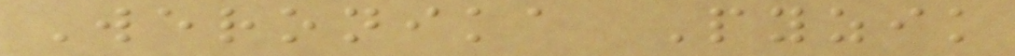Weronika Pyzik
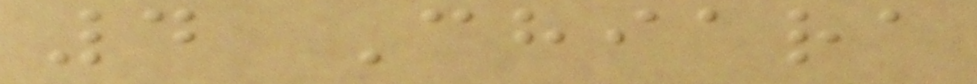4 Chiara
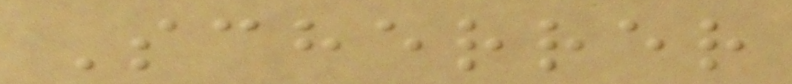Scherrer
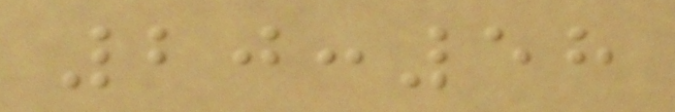20:58
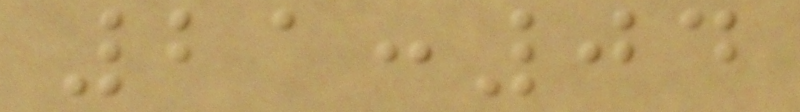21:04
